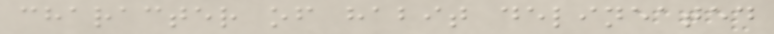character of habit delineated
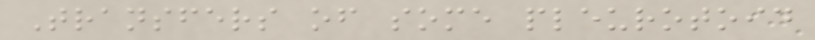Transfers of some pleurotoid
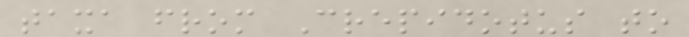taxa from Crepidotus to
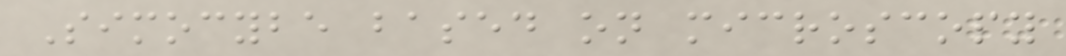Simocybe based on microscopy
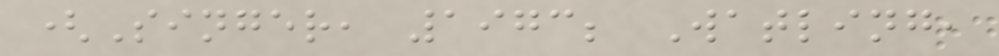(Singer, 1973; Watling,
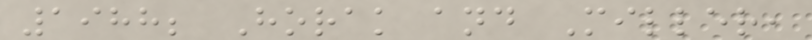1988; Horak and Miller,
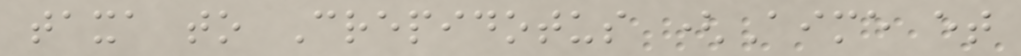taxa to Crepidotus (Aime et
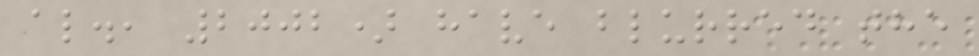al., 2002) have blurred the
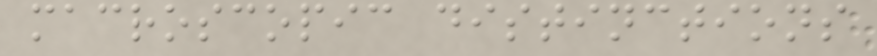macroscopic distinctions
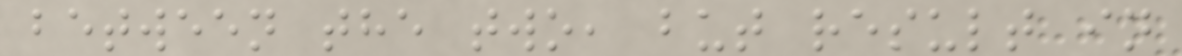between the two, but result in
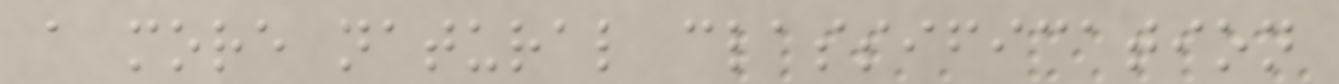a more natural classification
